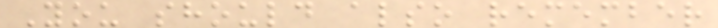You should also remember
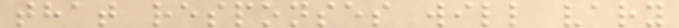that responses will vary
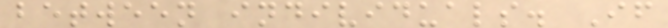between individuals. If
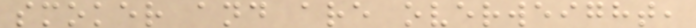smoker and are overweight,
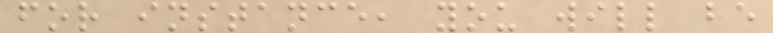for instance, you will be
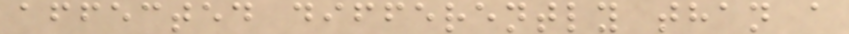affected differently than a
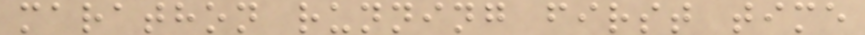marathon running first time
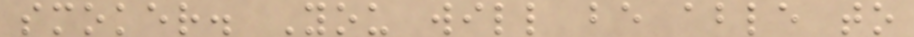smoker. You will be able to
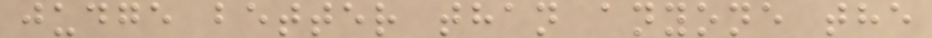judge better than anyone the
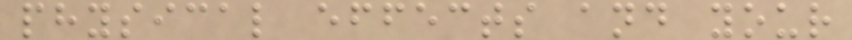physical effects and your
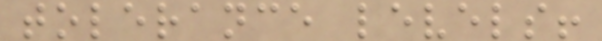tolerance levels!
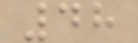48
